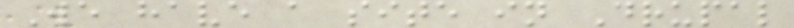We have a site in Drupal
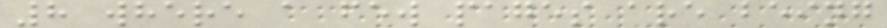8 where a few pages are being
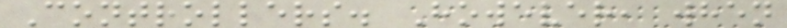Controllers. However, when
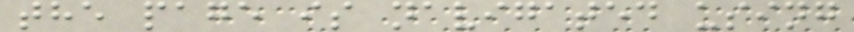the page is navigated using
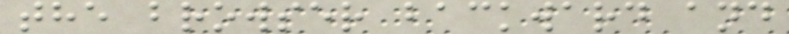the browser backward and
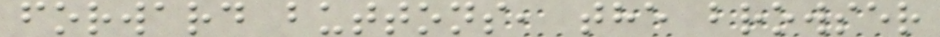forward buttons, the browser
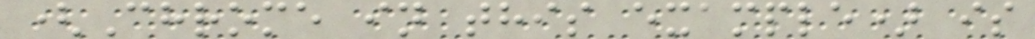(Chrome in this example) is
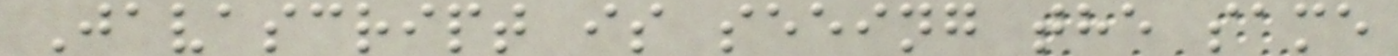Javascript is seeing the same
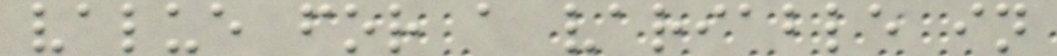value for a variable in
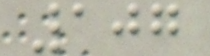107
